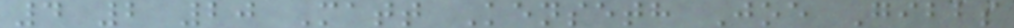4 2 20 Matt Kenseth Joe Gibbs
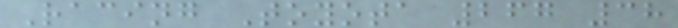Racing Toyota 267 38
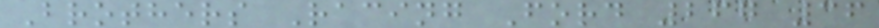Brothers Racing Ford 267 36
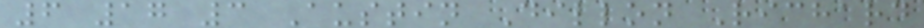6 17 3 Austin Dillon Richard
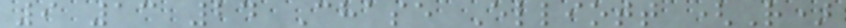9 13 24 Chase Elliott (R)
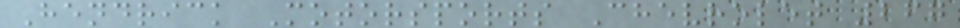Hendrick Motorsports Chevrolet 267
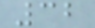32
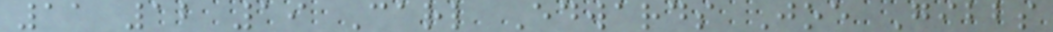11 12 19 Carl Edwards Joe Gibbs
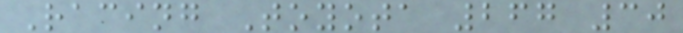Racing Toyota 267 30
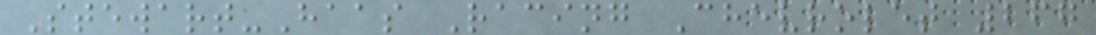Stewart-Haas Racing Chevrolet 267
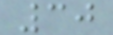30
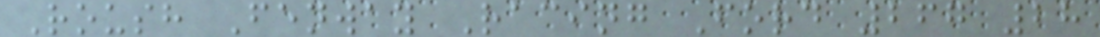Roush Fenway Racing Ford 267 28
